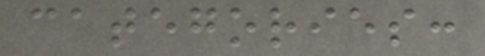categories:
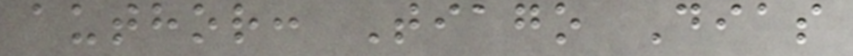author: Tiago Dias
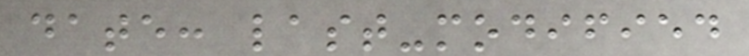date: last-modified
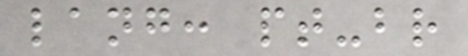lang: pt-br
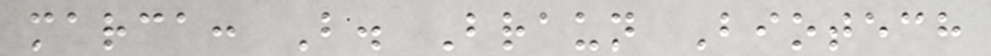marca: B. Braun Biotech
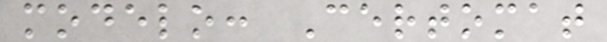modelo: Certomat
